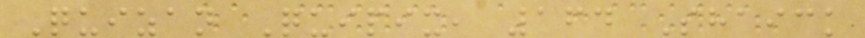Quizan Quipix, 164 Shaick
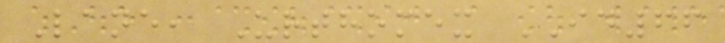Lane, Urthomex ID66
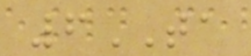6TA
